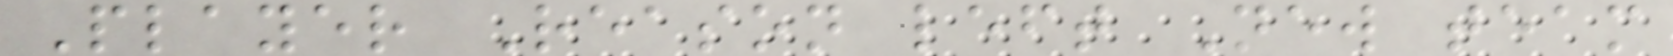Player Reason left New team
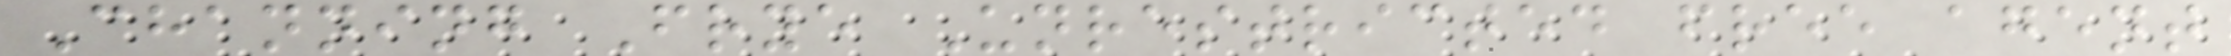Channing Frye Unrestricted free agent
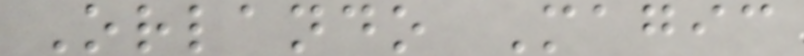Orlando Magic
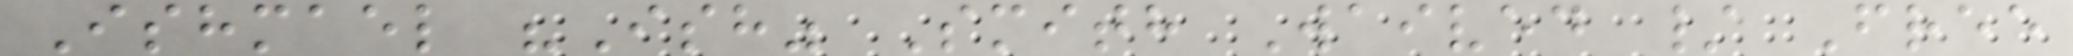Ishmael "Ish" Smith Waived / Free
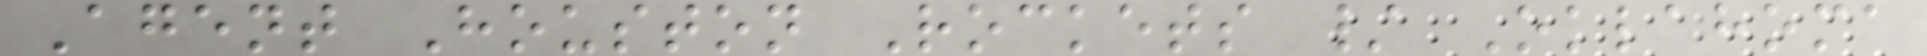Agent Houston Rockets / Oklahoma
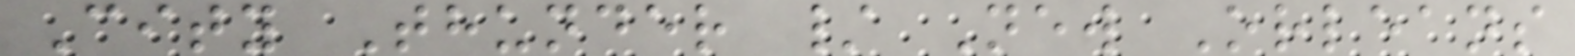City Thunder / New Orleans
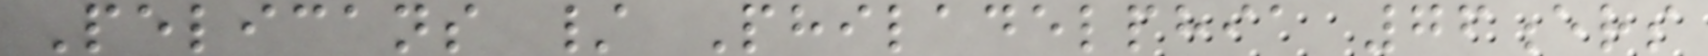Pelicans / Philadelphia 76ers
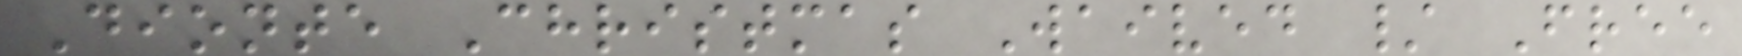Dionte Christmas Waived / Free
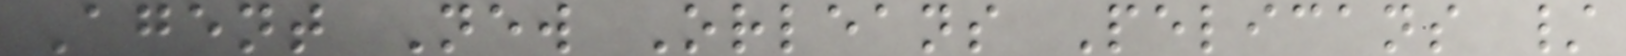Agent New Orleans Pelicans /
